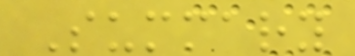Summary
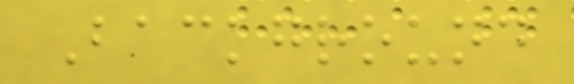Background
